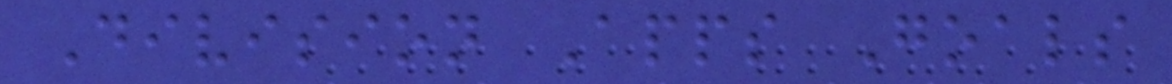Division Apps Goals
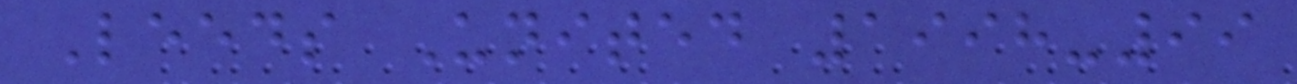Leeds United 1998-99
